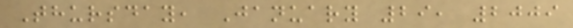Thursday, January 29, 2009
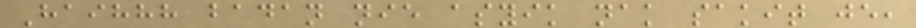Haihhh badan nie asyik nak sakit je,
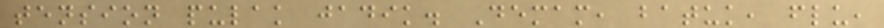tension pulak jadik. Demam, batuk, flu,
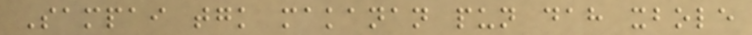Sampai tgk makanan pun dah xbole
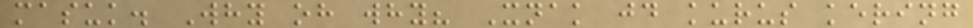masuk. Why oh why? Xnak jd kurus kering
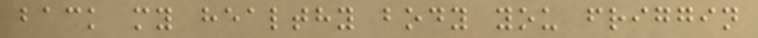back my healthy body you friggin
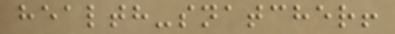health-snatcher!
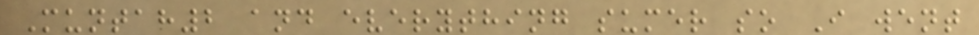Muntah2 and everything sumer so I went
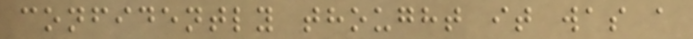confidently thought it was a
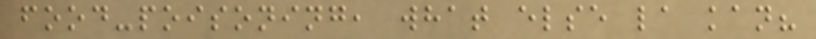food-poisoning, what else la kan?
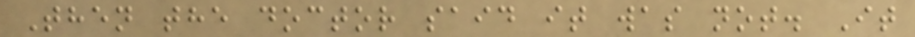Then the doctor said it was not. It
